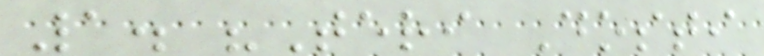1. "Teri Dosti
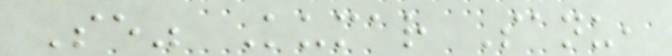Se" Kumar Sanu,
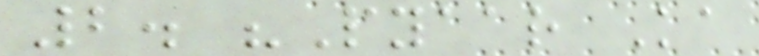2. "Pyaar Ka
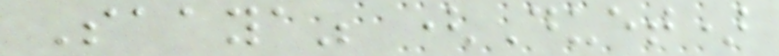Saaya" (Duet)
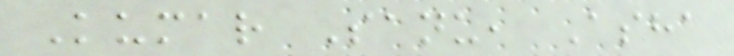Kumar Sanu, Asha
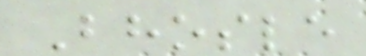Bhosle
